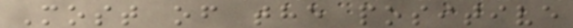Most of the positive
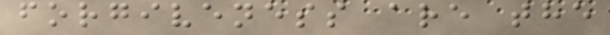forgiveness are the
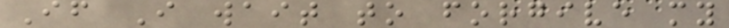If I wait to forgive my
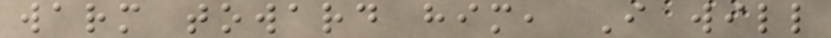warm toward him, I will
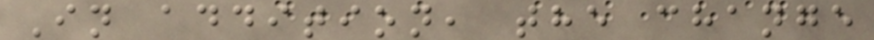In addition, the change
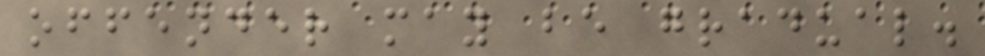offender may be gradual.
